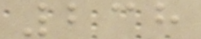238
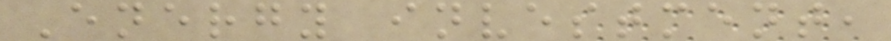Energy investment,
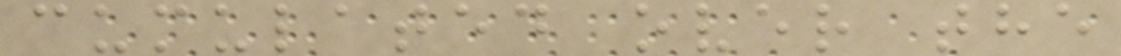cumulated over the
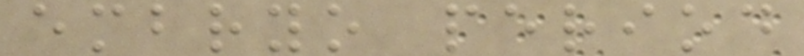embryo period
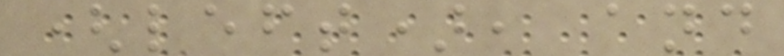(left), and
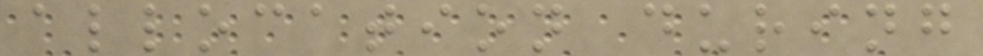allocation during
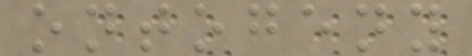ontogeny
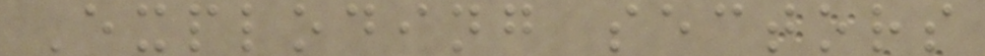Exploding sectors
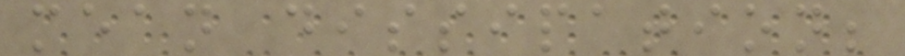mean dissipation;
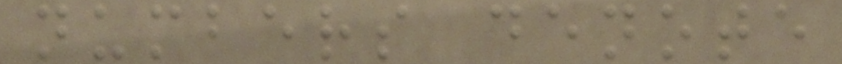numbers denote
